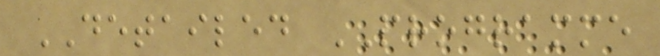DETAILED PROGRAMME
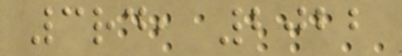3rd, 2022
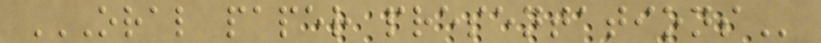ORAL PAPER PRESENTATIONS
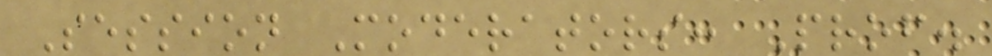Session Moderators: Prof.
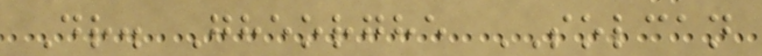Dr. Gheorghe SOLCAN
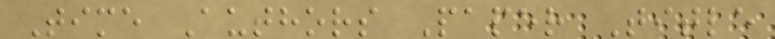Time Authors Paper Title
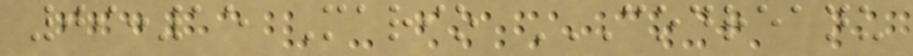09:15 Mario CODREANU
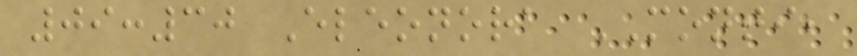09:30 Eleonora MONTI,
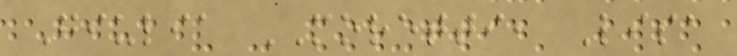Giulia MORETTI, Lisa
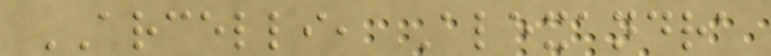ARCELLI, Alexandra
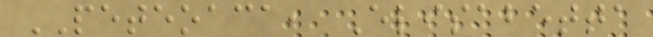PETEOACA, Elisabetta
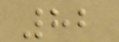82
